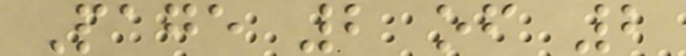Page 2 of 2
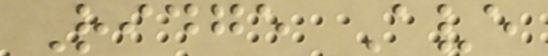Ridge Ave
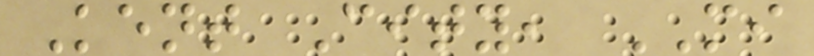Kent City, MI
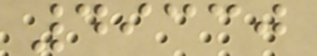49330
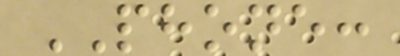PHONE:
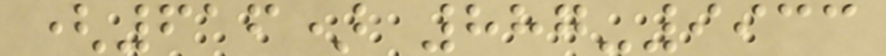(616) 887-9933
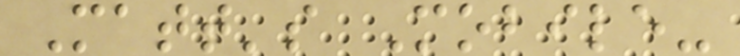Matt's Mobile-
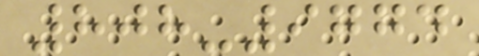808-9774
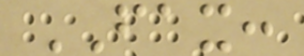FAX:
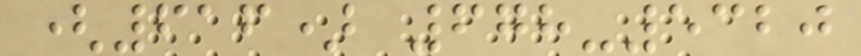(616) 678-5320
